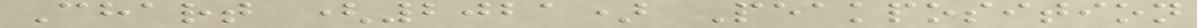Chart (2021) Peakposition
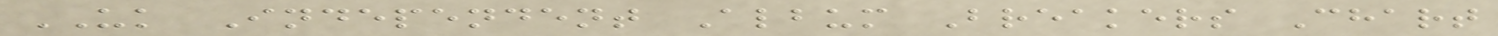UK Independent Album Breakers Chart
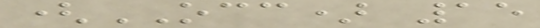(OCC) 15
